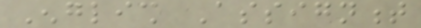English Assignment
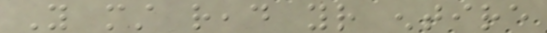You must read your entire
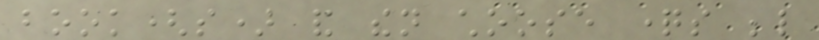book(s) and then choose questions below
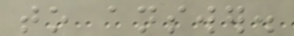to answer.
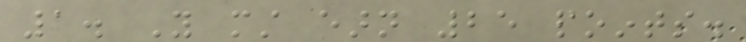1. You must earn 25 points.
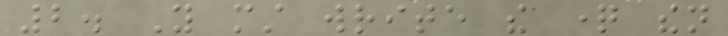2. You must write the question then
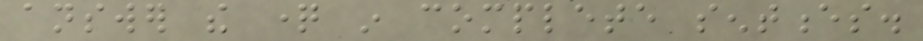answer the question in complete sentences.
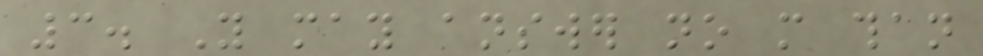3. You may answer no more than
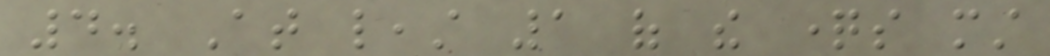4. At least 1 of the questions must
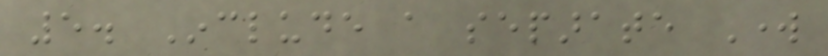5. Include a separate Work
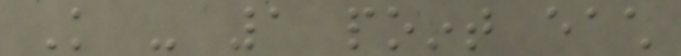Knowledge - 1 point each
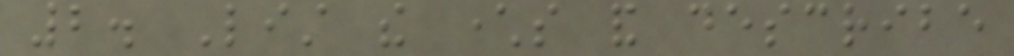2. List the characters and describe
